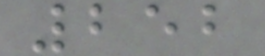252
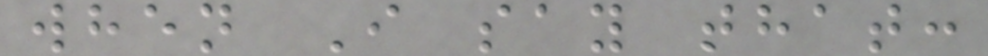when I say that:
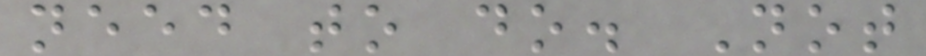need to do. Not
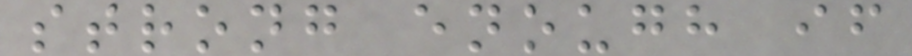strong enough if
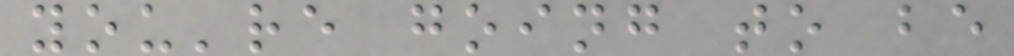you're going to be
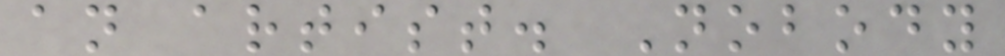an artist. Nobody
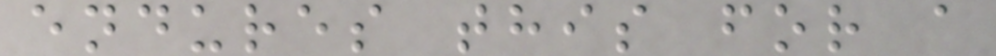endures this for a
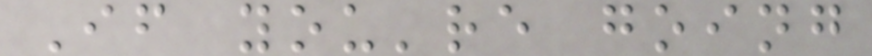If you're going
